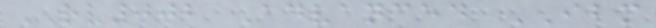RV002 Advanced IBM
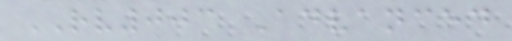RV003 Advanced
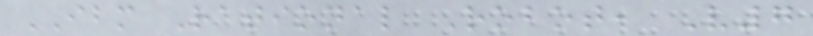IBM Rational Robot, V7
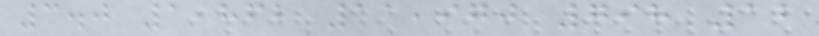3.0 1,862 11,970 798 12
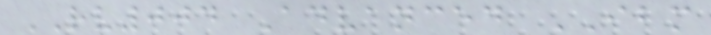RV004 Advanced IBM
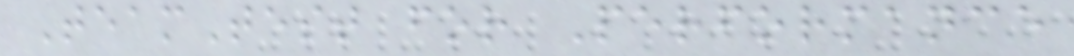TeamTest for Performance
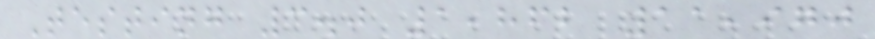Testing 3.0 1,862 11,970
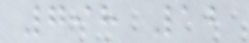798 12
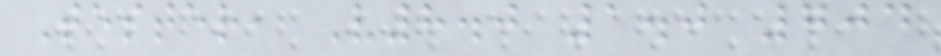Tester, V8.0 1.0 704
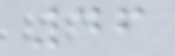46
